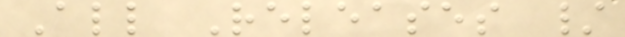All Releases /
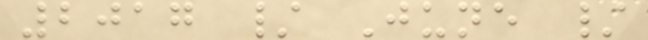2017 / June /
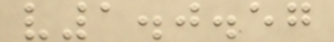v1.0.57
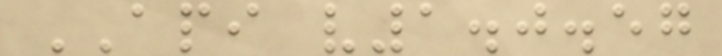API v1.0.57
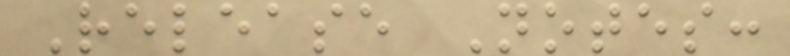Release Notes:
